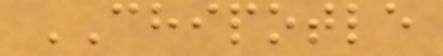CHIPOTLE
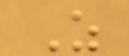Z
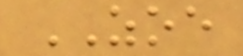ZOE
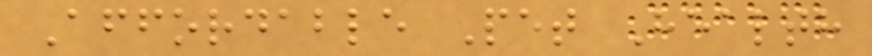Affordable Pet Health
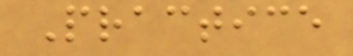Practice
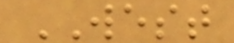WEST
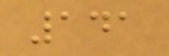141
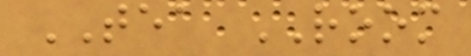TEA ROOM
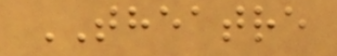THEATRE
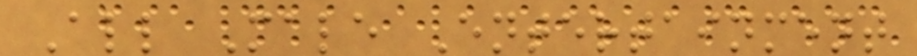All Male Entertainment
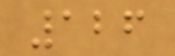126
